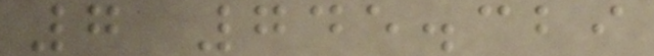7 745.329
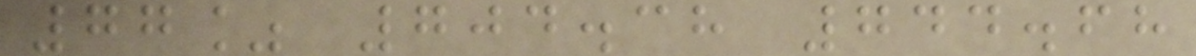77% 704.38 744.68
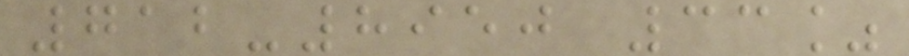712-8950 33%
